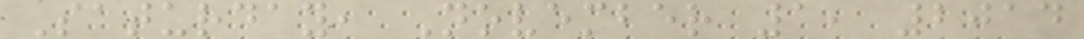Saturday, November 1, 2014
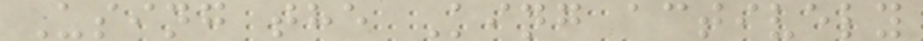Using the King actively
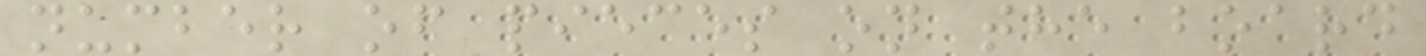number of pieces on the board
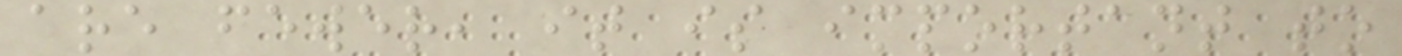are fewer, it is important to
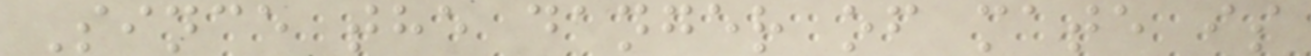Since the danger of mate is
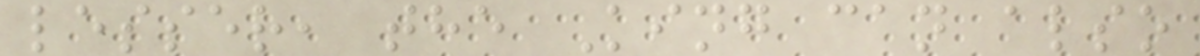lesser, the King can also
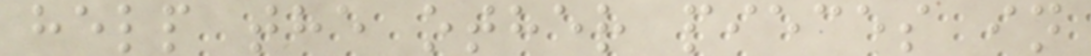help the other pieces in
